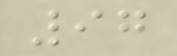97
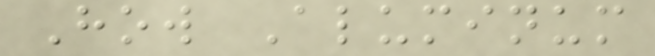How Aluminum
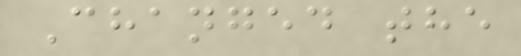Changed the
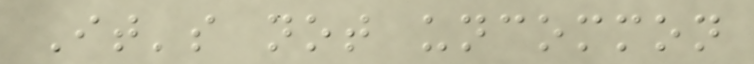It's not uncommon
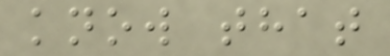know that
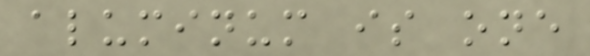aluminum is one
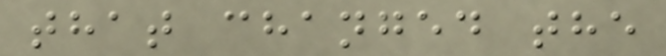that changed the
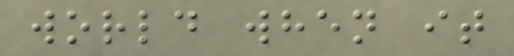world when it
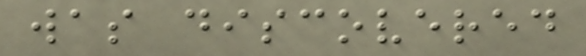was discovered
